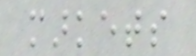markets
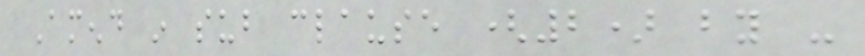Amend in sub clause (2) by -
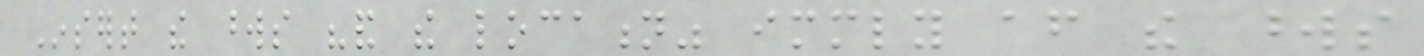Insert the words "and the location" immediately after the words
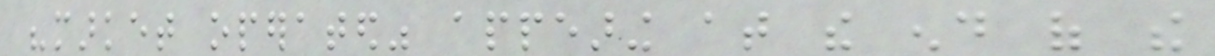"market operated" appearing at the end of the
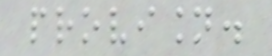provision.
